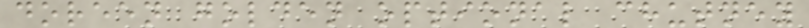doreen golden optional chutney
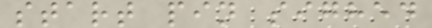start pin sighed
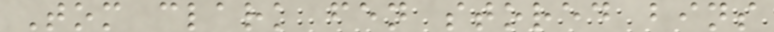Tom clark fen stored bins
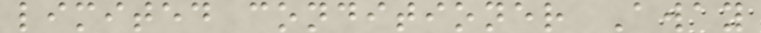limited conditioner Away
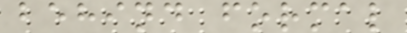behind formal
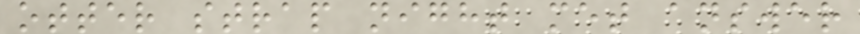otter strap night met answer
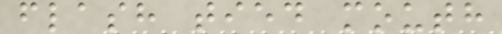flash tied mouth
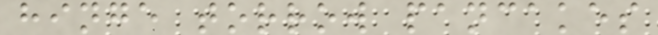hinge torrow pancakes
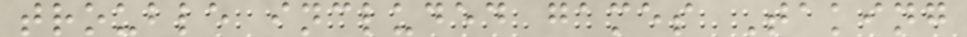trouble included games Taking
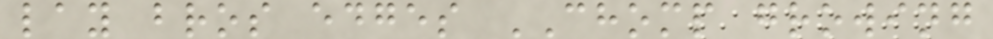lay bros edges CHOMP growing
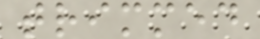trimmed
